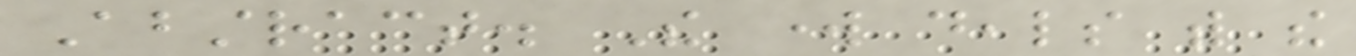Abstract. The work deals with the
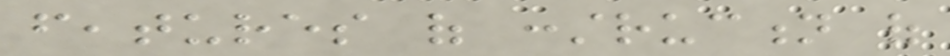features of construction of
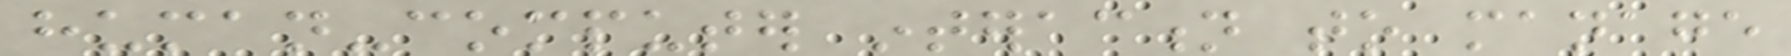human-computer interaction to manage
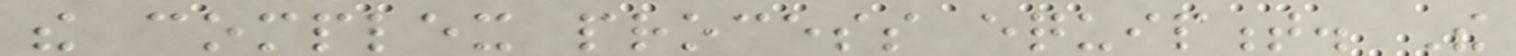the complex process equipment. The
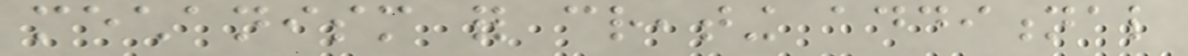mechanism for creating additional
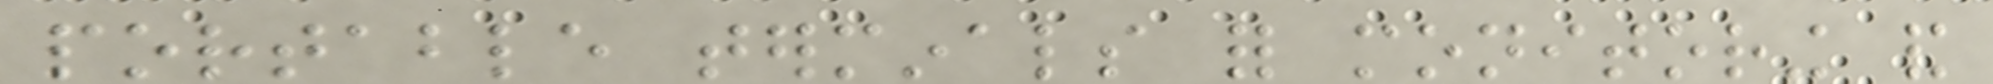portable terminals for monitoring and
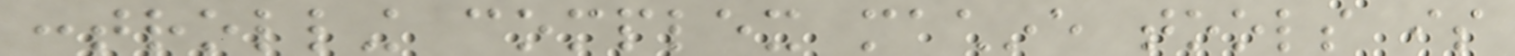controlling complex machine tools is
